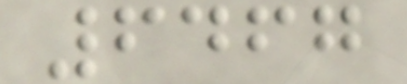6467
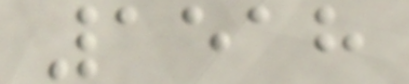1518
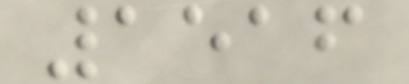1516
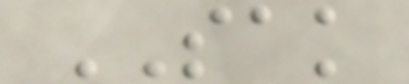SAK
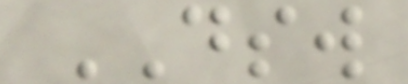DSW
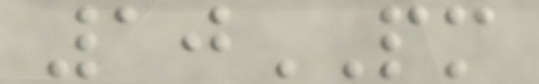10PM
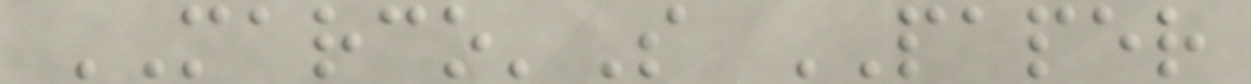MARCO'S PAPER
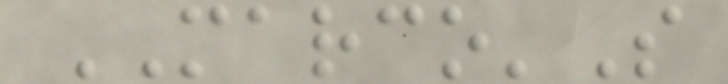MARCO'S
